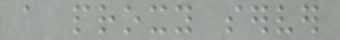a proxy server
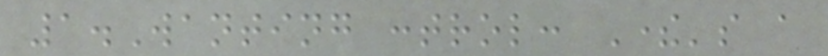1.Wanting control: There's a
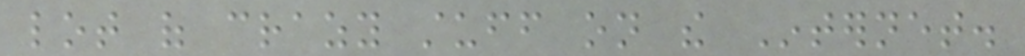lot of crazy stuff on the Internet.
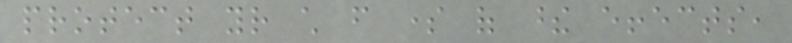protect your child from some of these effects,
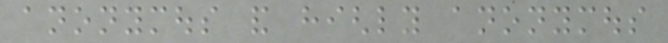anonymous and highly anonymous
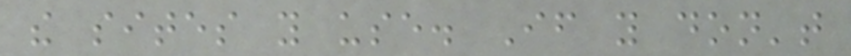the sites you use. If you don't
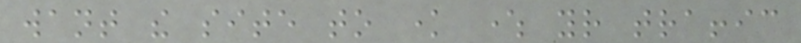want the site to know where your traffic
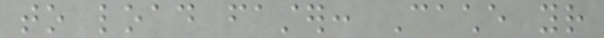to load faster: Cache your
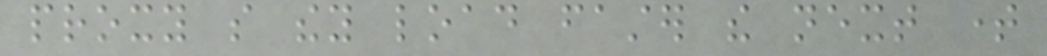proxy so they load faster the next time
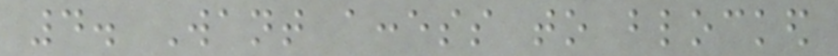4. Want access to blocked
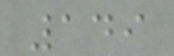149
